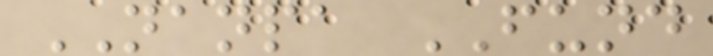NANPA FUND
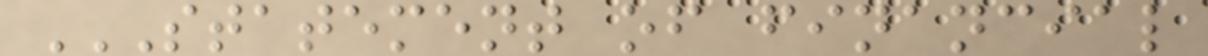STATEMENT OF FINANCIAL
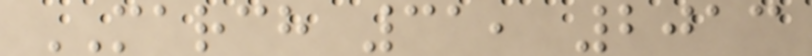MARCH 31, 2013
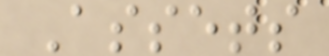Assets
